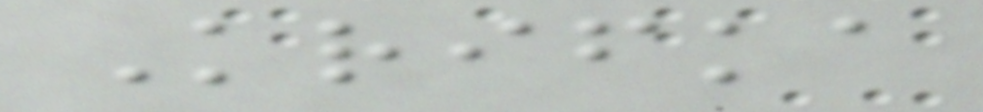Krifka
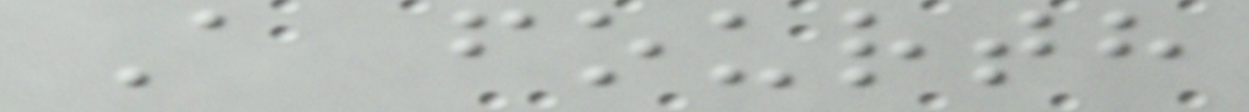A fourth
